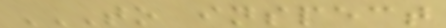TO INSPECT
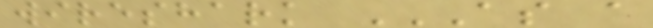wireshark AS A
